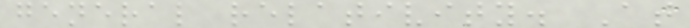general relativity. At
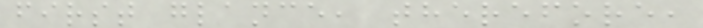first glance, therefore,
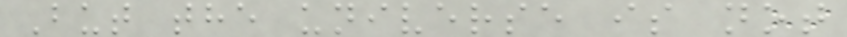But the universe is not
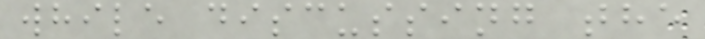while discussing the
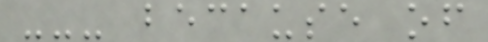--- because of
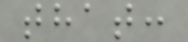that:
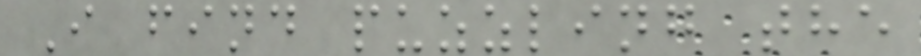I find puzzling the
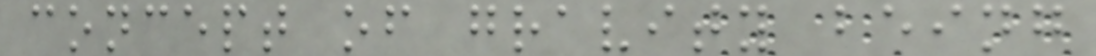concept of gravity being
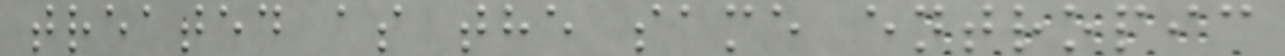treated as the same entropic
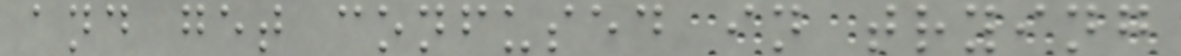and get confused in trying
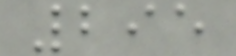295
